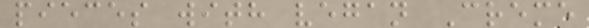pieces with vegan Creme
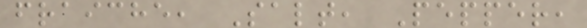fraiche, Salt, Pepper,
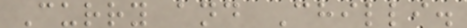Curry and Chilli.
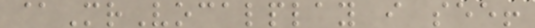@MrVocalplay i see!
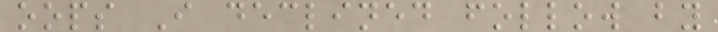oops I declined follow by
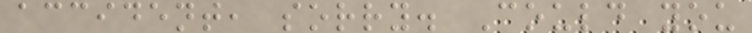accident, sorry. Could you
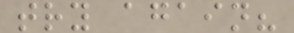try again?
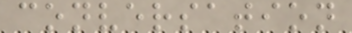conversation
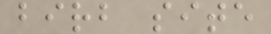birb site
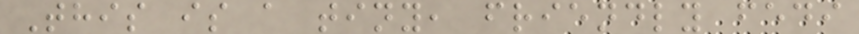This is a tiny, friendly fedi
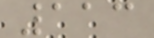113
